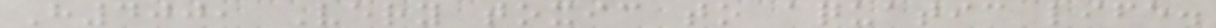H400, Very toxic to aquatic life.
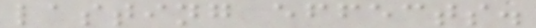lasting effects.
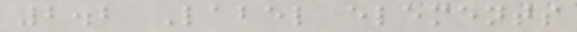2.2 Label elements
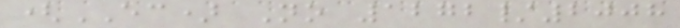(EC) No 1272/2008
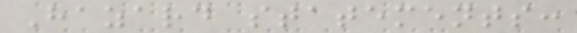Hazard statements:
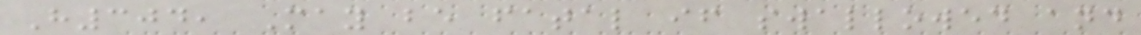H304, May be fatal if swallowed and
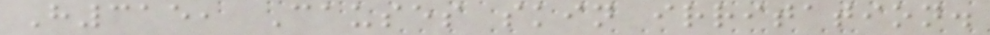H315, Causes skin irritation.
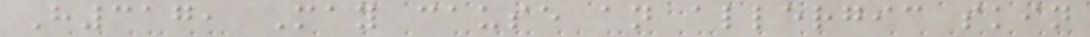H317, May cause an allergic skin
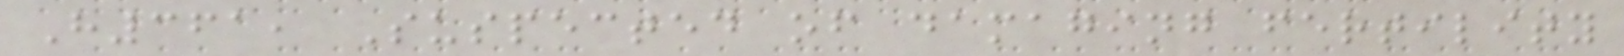H361, Suspected of damaging fertility
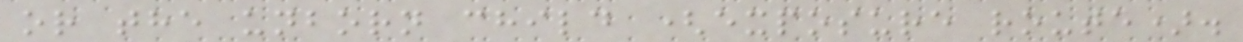or the unborn child (exposure route).
